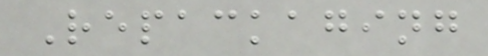Repackaging
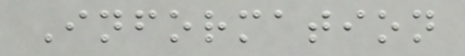Information
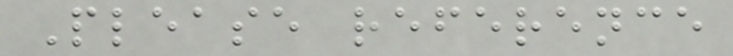Please reference
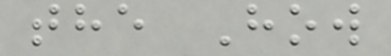the How
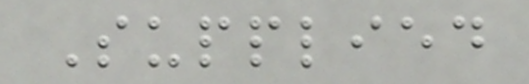Supplied
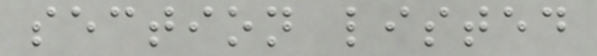section listed
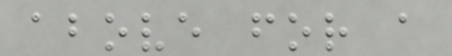above for a
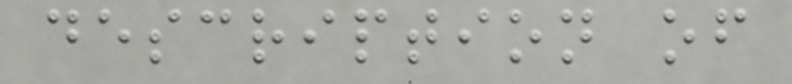description of
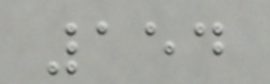154
